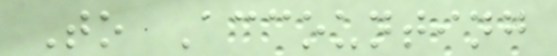To Accounting
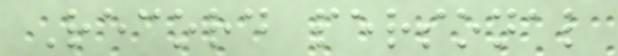Record personal
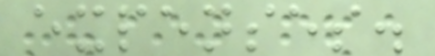expenses.
